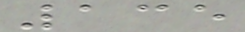135
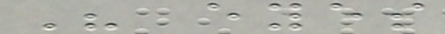His eyes
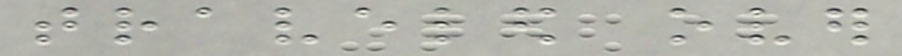traveled over
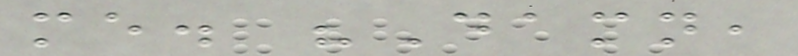me. "Damn,
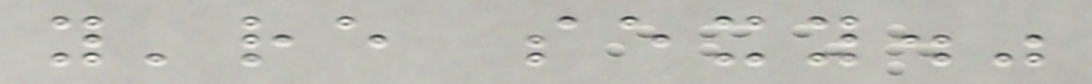you're sexy."
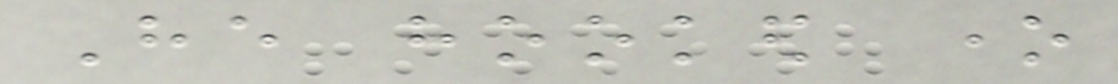He hooked one
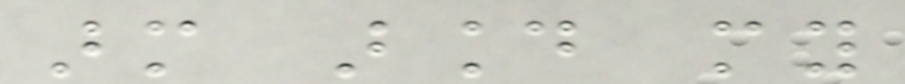arm around my
